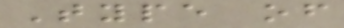Type of
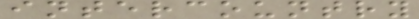intercountry
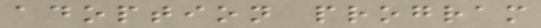adoption program
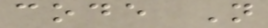code N
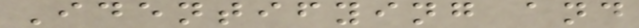Identifying and
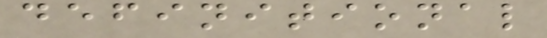definitional
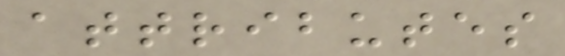attributes
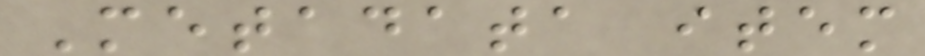Metadata item
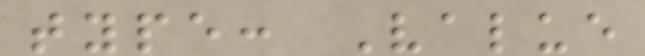type: Value
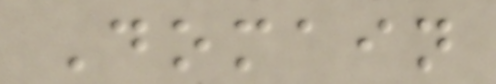Domain
